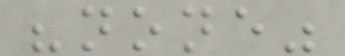"none"
